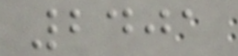2401
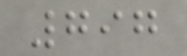797
